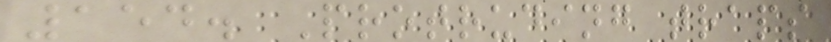154. Protruding traps
